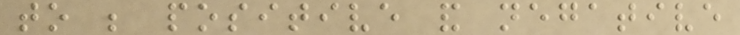to be positive and negative
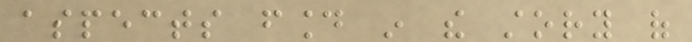aspects found in the story of
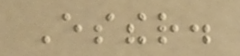Esther.
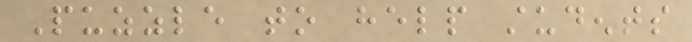Puzzle to help students
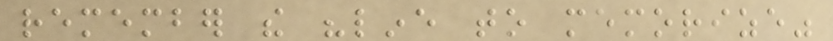remember the "line to memorize"
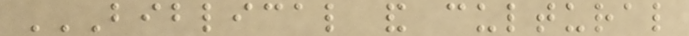BIBLICAL AND CULTURAL
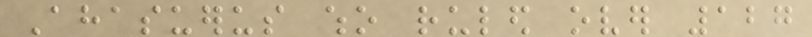Ahasuerus who ruled over 127
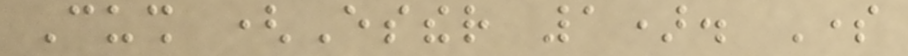Cush (Esther 1). Some
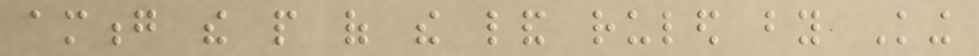among the people of the land ruled by King
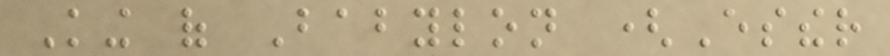King of Babylon (Esther
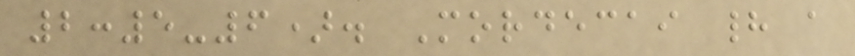2:5-6). Mordecai had a
